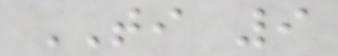TI 9
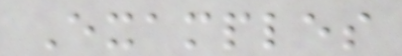Examples
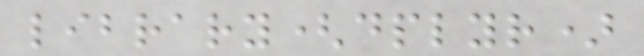library(dplyr)
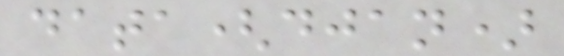data(djan)
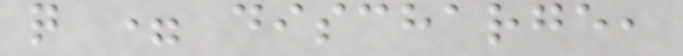q = discharge,
